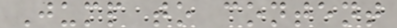Jump to content
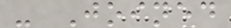- Joined
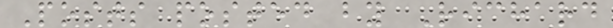Posts posted by Richard
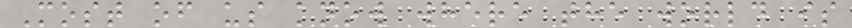Most of us know where the world is
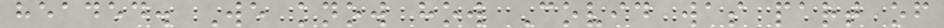headed. We know how Covid was part of
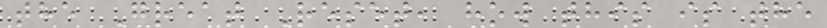the Great Reset, how this is the
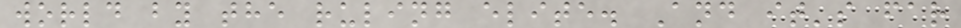world by the ruling elite. And it's far
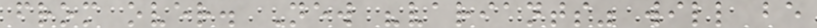from over. New "variants" will be
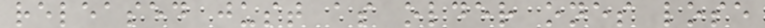released just as older ones lose
